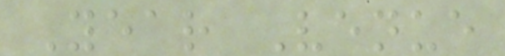Year Venue
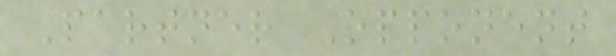Partner Opponent
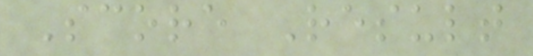Score Result
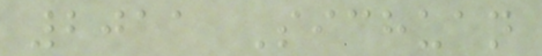2011 Sichuan
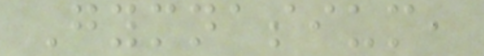Gymnasium,
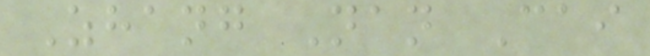Zhang Nan Cai
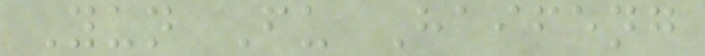Yun Fu Haifeng
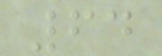64
